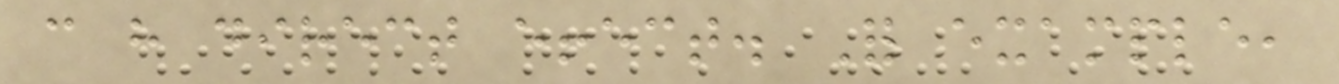can have direct effect. For example,
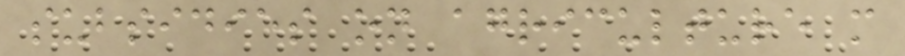subsidies on agriculture more
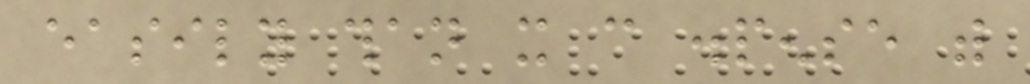easily than it can dispense with
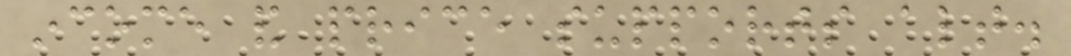income and price supports altogether.
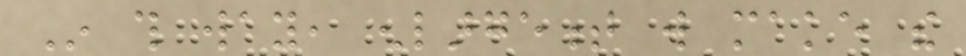In this way, enlargement will make the
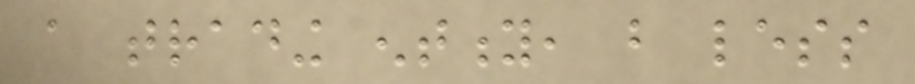a trading entity, but less
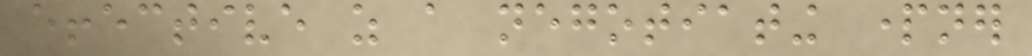effective as a negotiating partner
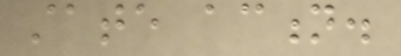state action.
